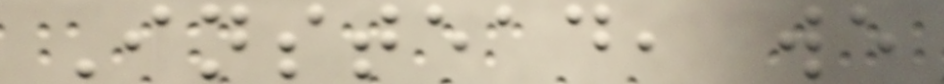Instead, we
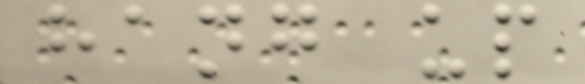hang up
